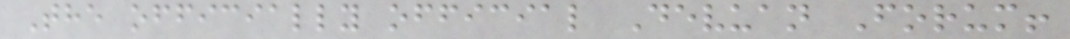The officially official Devuan Forum!
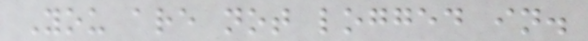You are not logged in.
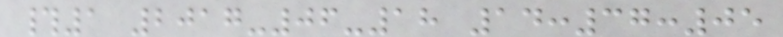#1 2017-06-18 14:37:05
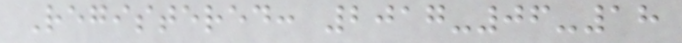Registered: 2017-06-18
